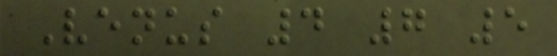Venus 4 7 5
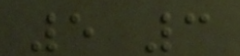5 3
